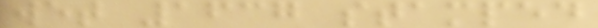wet 1637 stamped
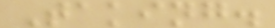Taking.
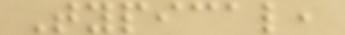Typical,
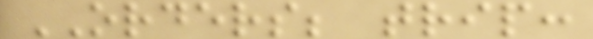ORDERS; trip:
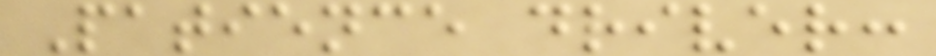Patience driver:
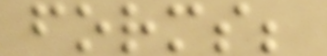forms;
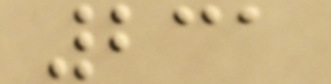231
